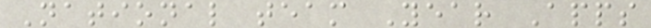National team Year Apps
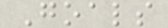Goals
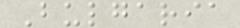Bulgaria
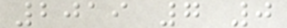2019 7 0
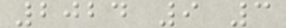2024 9 3
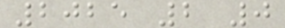2025 2 0
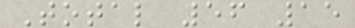Total 56 15
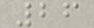26
